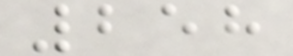258
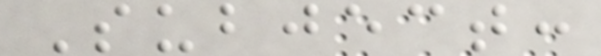Subject:
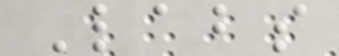Labs
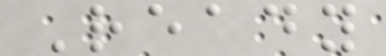Ready
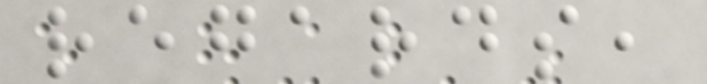regards,
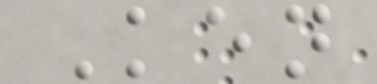Ken
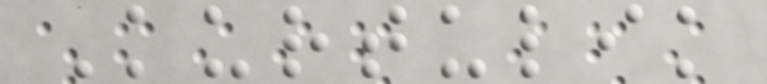Kurtulik
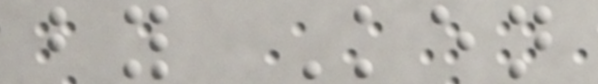by Ken
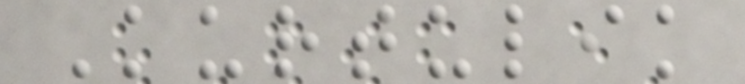Kurtulik
